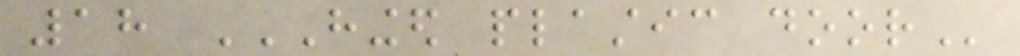18 HINGED PLASTIC DOOR
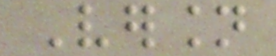Version
